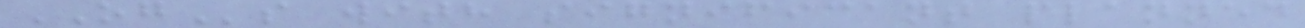OGs with significant planned
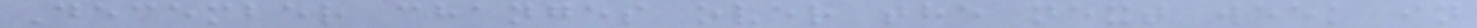December changes over the next week in
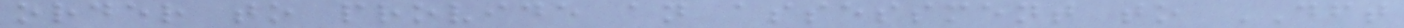order to provide an assessment to DFT
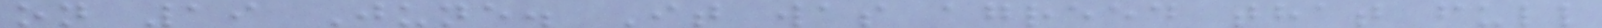on 19 June. It was agreed that full
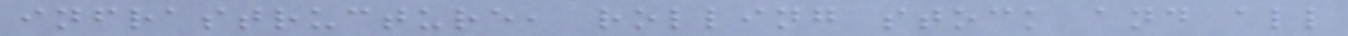infrastructure, rolling stock and all
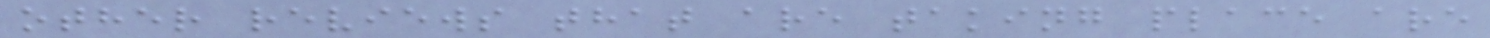other reviews that are taking place are
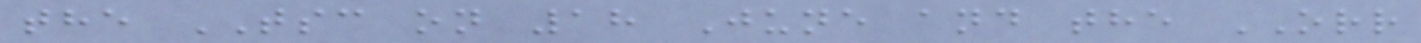the TSC on 18 June and the ORR
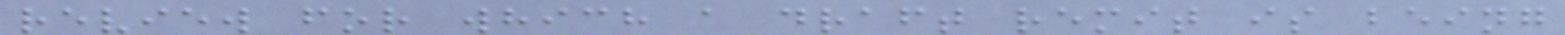review for which a draft remit is being
